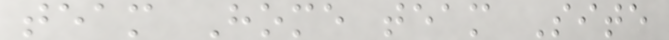team Home team Site
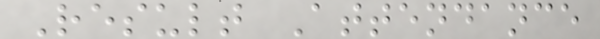Result Attendance
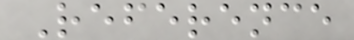Reference
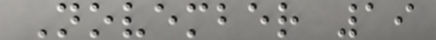November 19
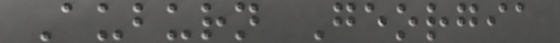Auburn Georgia
